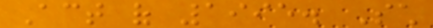Act of 1995. Such
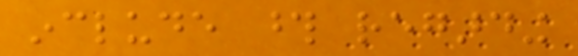include those regarding
